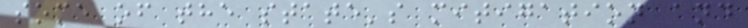some of the state's mitigation and
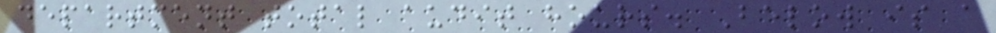department total audit hours. Below is a
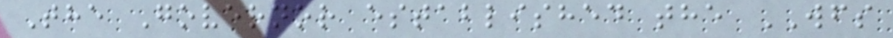The Governor established the WFS
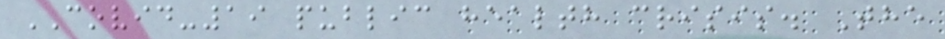COVID-19 public health crisis. The
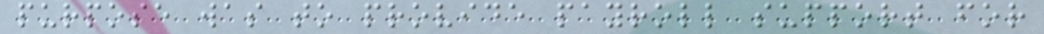purpose was to provide payroll support for
